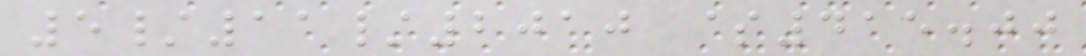5/11/2010 $415.00
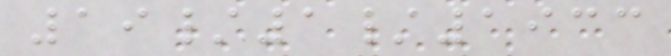19/1/1933
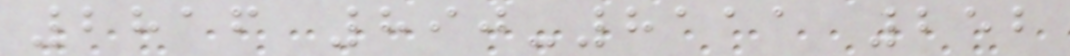2816 890-8111 252
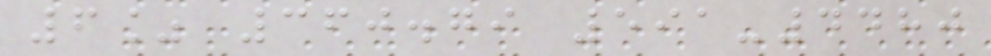6% 360.79 591-4480
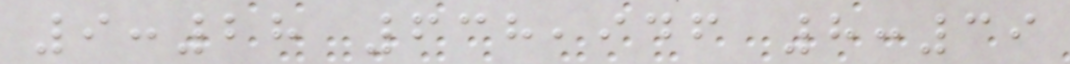9:28 638,946 8:39
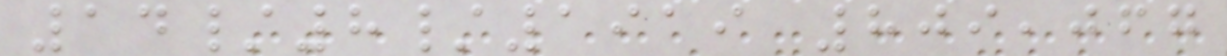14/8/1919 809,067
